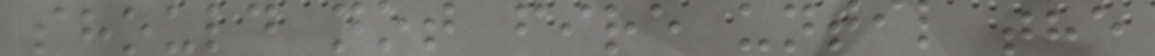should not fire until the
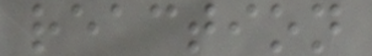reaction
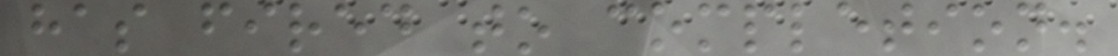has fired to completion.
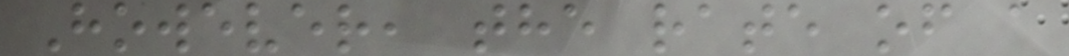However, the rate of a
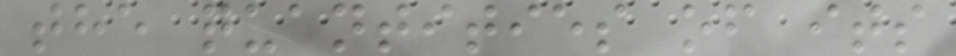the quantities of its
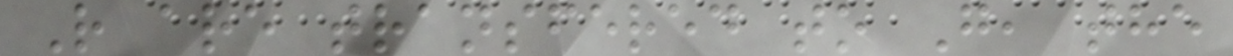R are transfered to G, the
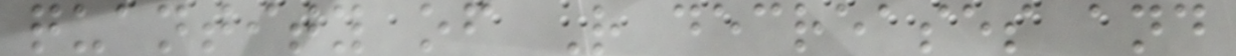quantity of R decreases and
